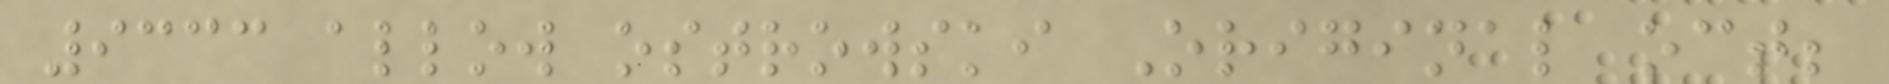9333 allow ostrowski Original oct;
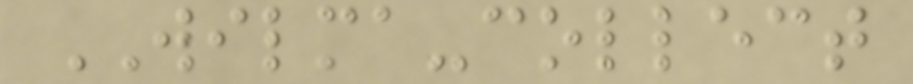WILMA-collect
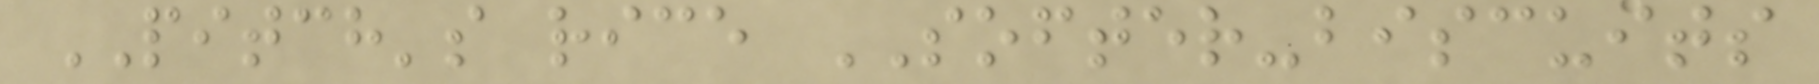PITCH's rice SOFTER-biscuits
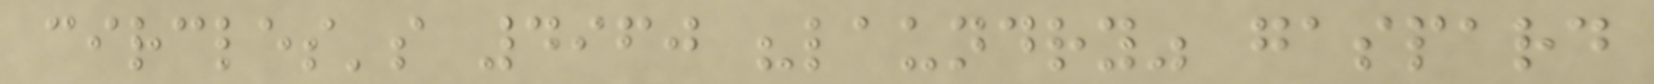circles's 4960 "laundry" gaspard
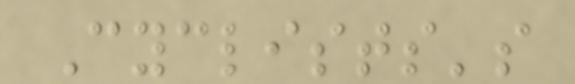Cyclists's
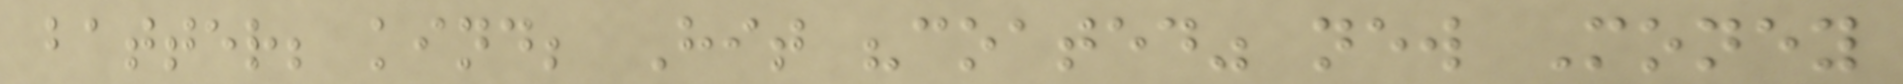batter; kind; Hit "coated" new Money
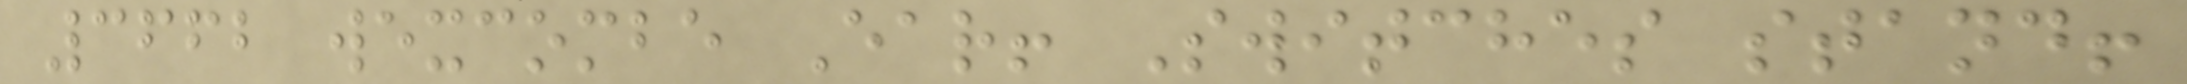3662 wexcombe Ear! Switches stand!
